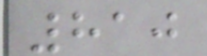810
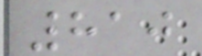810
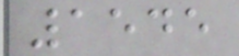1545
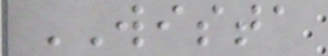WISTA
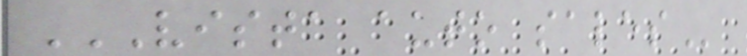VISTA AUTO SALES
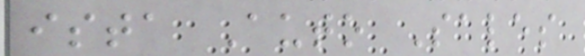ista Auto Sales
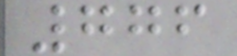776
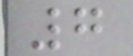7
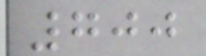700
